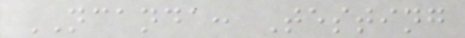NCANDA: Testing
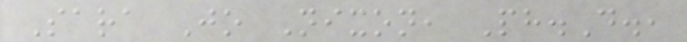Sara Jo Nixon, Ph.D.,
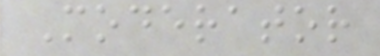Moderator
